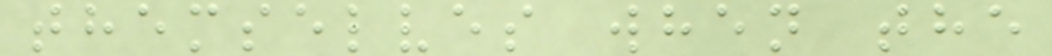themselves when the
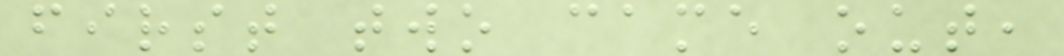first two came out,
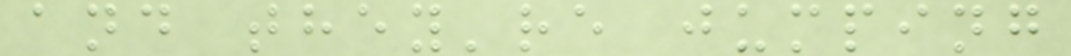and they're jumping
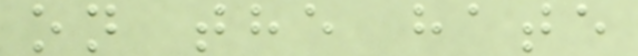on the hate
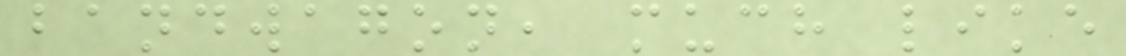bandwagon, much like
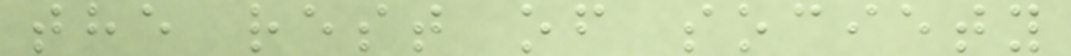the rest of society
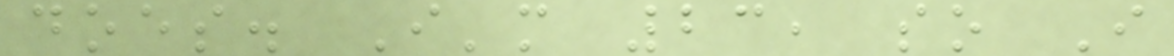does. I'm 23, so I
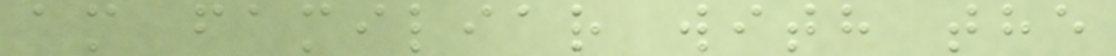am familiar with the
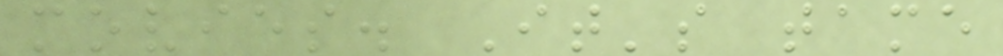movies. It's tame
